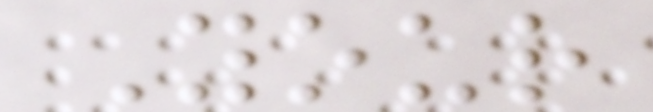Your
